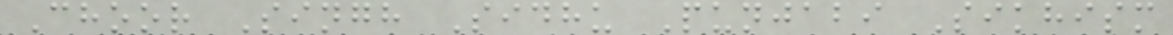Choor Singh Sidhu Punjabi Sikhism
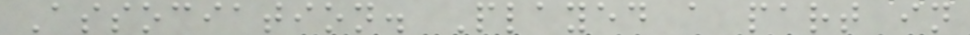Association. Played a part in
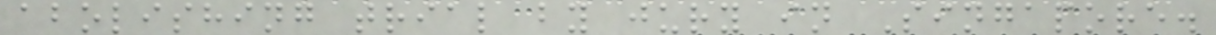abolishing trial by jury in Singapore.
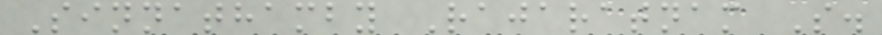Sinnathamby Rajaratnam S.
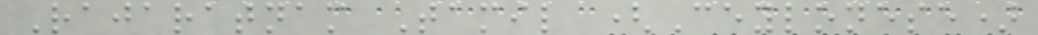Rajaratnam Tamil (Ceylonese)
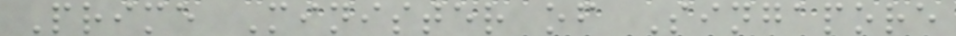Prime Minister of Singapore
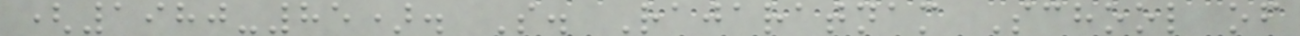(1980-85). S. Rajaratnam School of
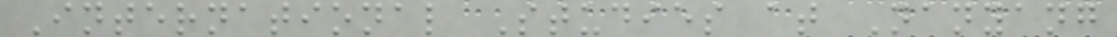International Studies at Nanyang
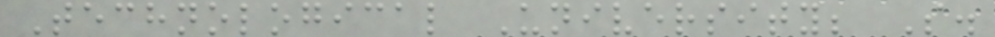Technological University; S.
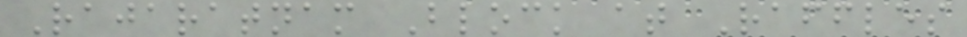Rajaratnam Block at Raffles
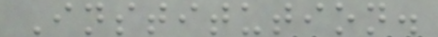Institution.
